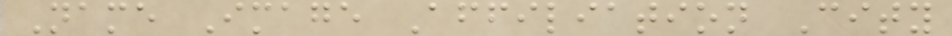Name Image Affiliation City
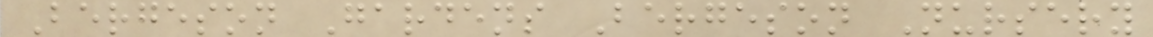Bergeson Gardens Bergeson Nursery
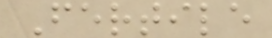Fertile
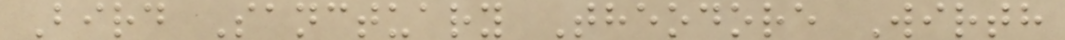Bird Sanctuary Theodore Wirth
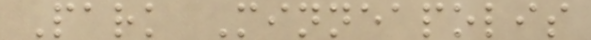Park Minneapolis
